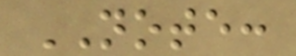NOTE:
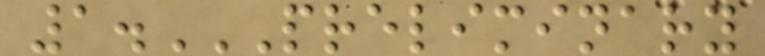1.PRELIMINARY
